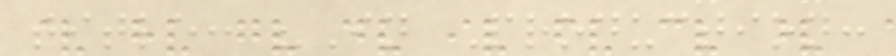title: "In Production:
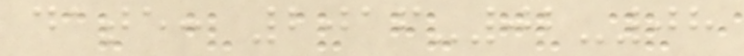date: 2016-02-08
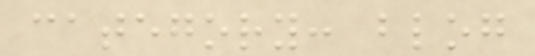category: blog
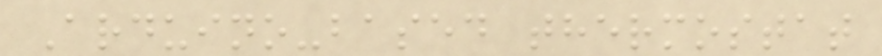Arduino-based thermostat
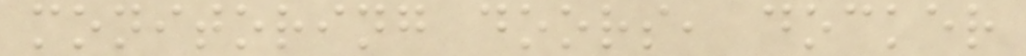monitoring doors, docker
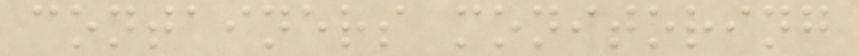containers monitoring
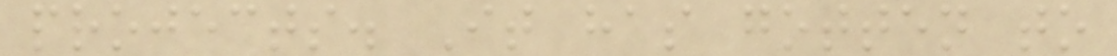projects. It has gotten to
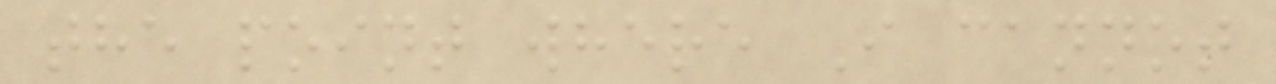the point where I cannot
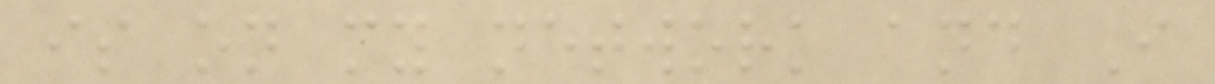is on my network and I
